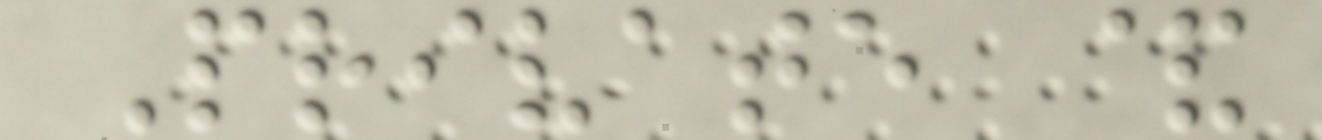Private &
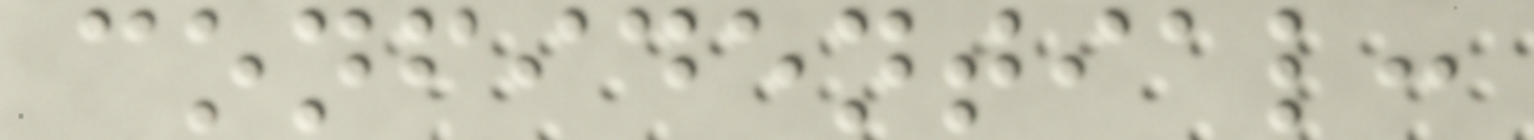confidential:
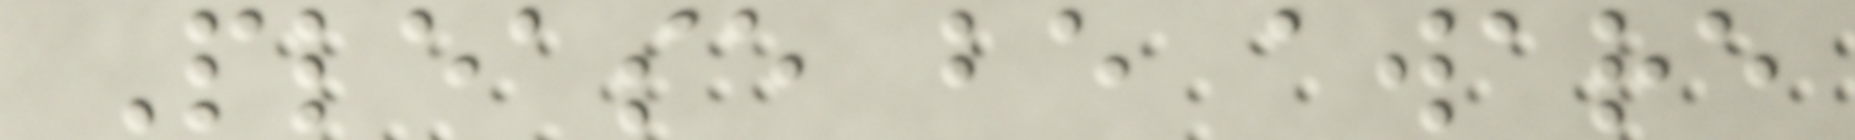Please be aware
